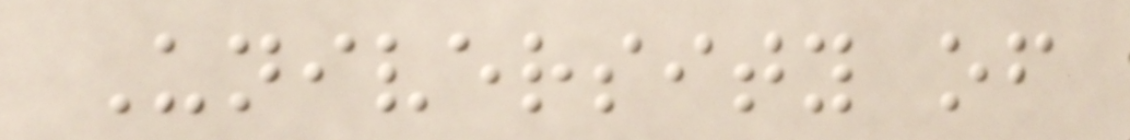University of
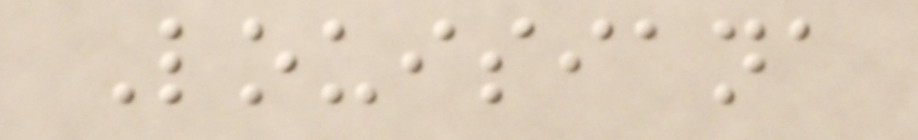Louisiana
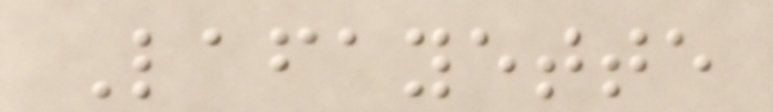Lafayette
